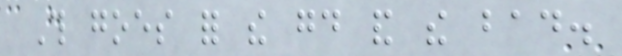This goes for the good and the bad.
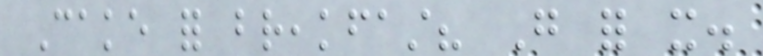Cake for breakfast? Go for it.
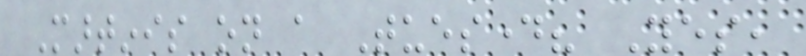Martinis on a Tuesday? Yes,
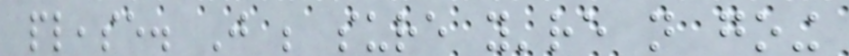please. Just be sure you're not going
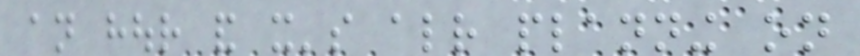an hour and it's already planning on
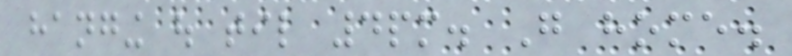hanging out til 4pm. Go home.
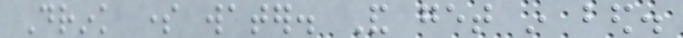Drink some water. And get in bed.
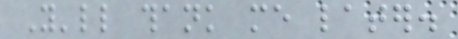You'll thank me later.
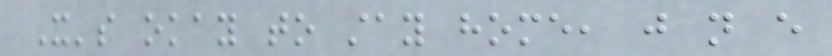It's okay to stay home, just not every
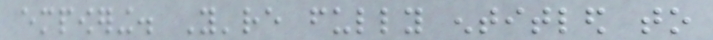empowering. You're fully entitled to
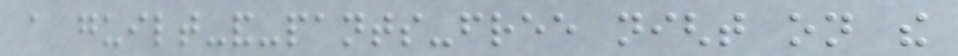a guilt-and-pants-free night on the
